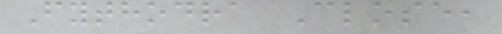Fythodra Close,
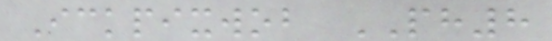Ickpixwob PH8
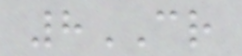8CR
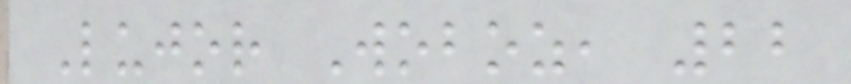Lujor Woboz, 22
